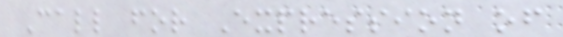Call for Expression of
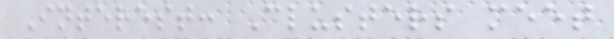Interest: Clusters meet
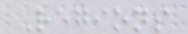Regions
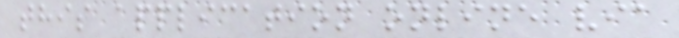this application online via
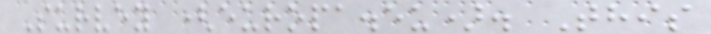Survey (europa.eu). This
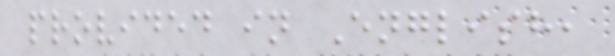provided in English,
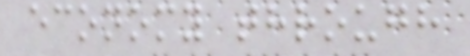economy through
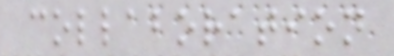collaboration
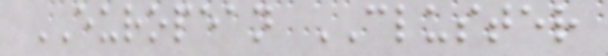EUROPEAN CLUSTER
